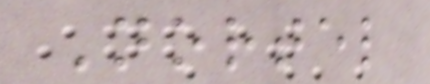Nortel
